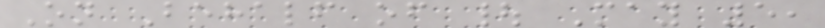On Behalf of | May 5,
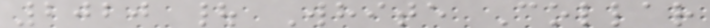2020 | White Collar
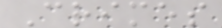Crimes
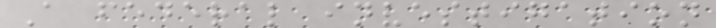A federal investigation
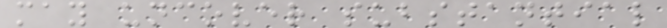may uncover substantial
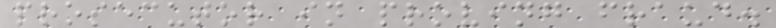prosecutor in proving fraud.
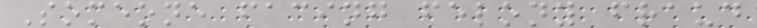Someone facing felony fraud
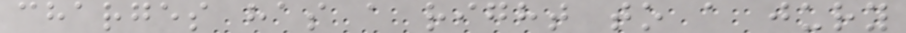charges has a right to a jury
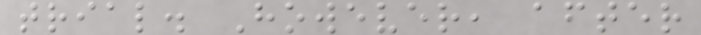trial. However, after
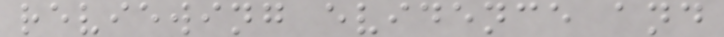reviewing evidence and
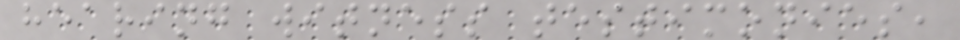hearing witness testimonies,
